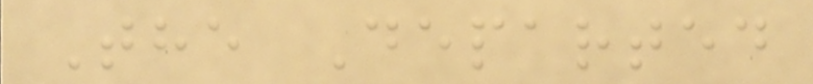The Departed
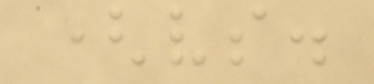(vs.
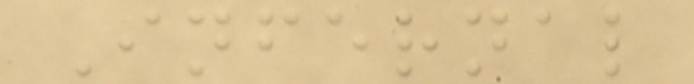Infernal
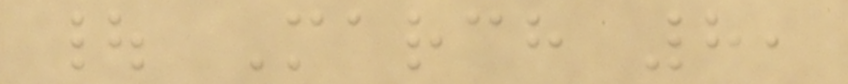| March 8,
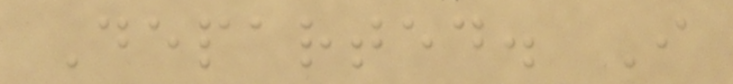Departed. I
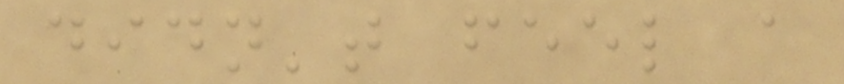didn't feel a
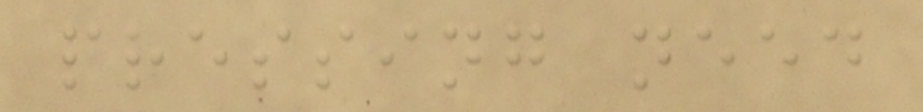pressing need
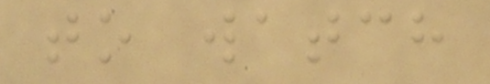to watch
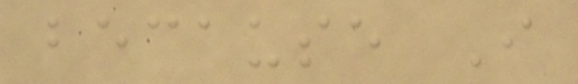because I
